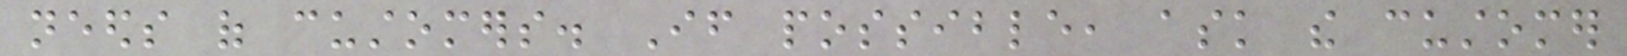needs of customers. If possible, ask the customer
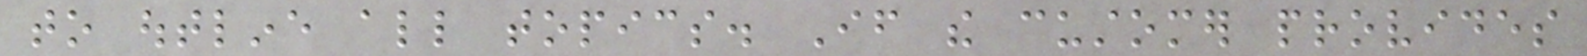to outline all topics. If the customer provides
